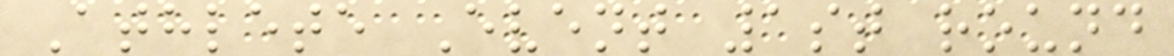Athlete Event 1st round
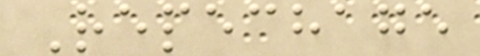Repechage
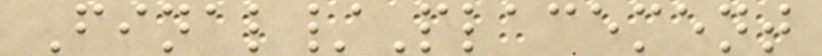Final/Placement
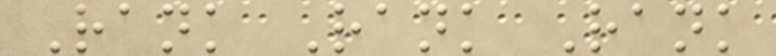Rank Rank Rank
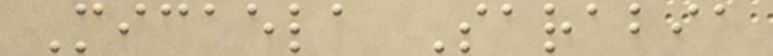Micaela Sarabia
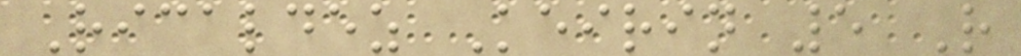Ricaldez Keirin 5 R
